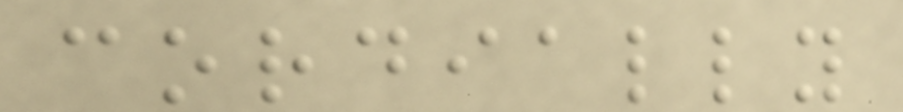cordially
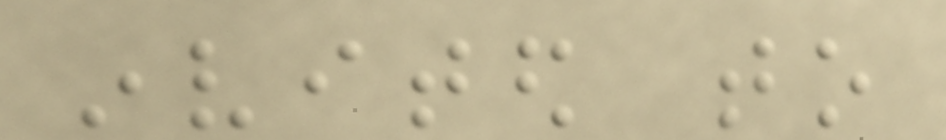invited to
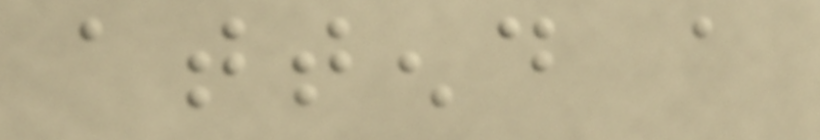attend a
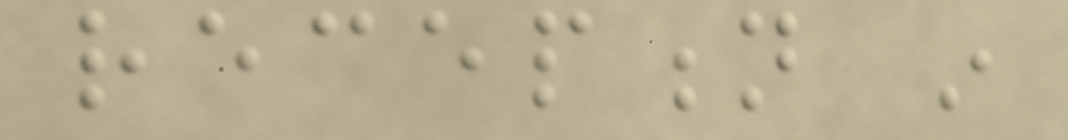reception in
